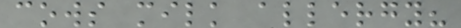cows milk allergy?
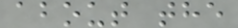about the
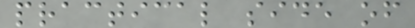practical side of
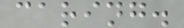caring.
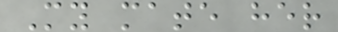My mate her
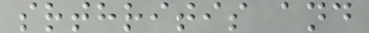srthritis and
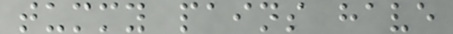tummy pains have
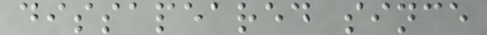dissapeared since
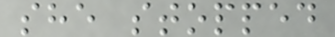she stopped
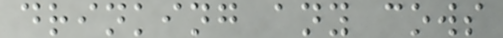drinking any cows
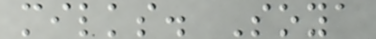milks. Soya
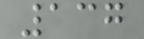137
